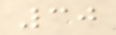30
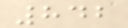842
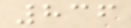836
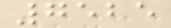7525
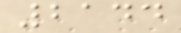2144
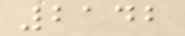2142
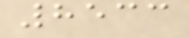8533
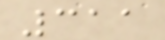311
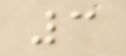3
